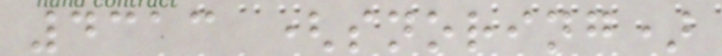4313 (snoring)
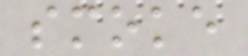smoke
